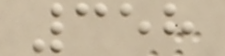358
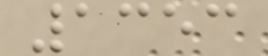1353
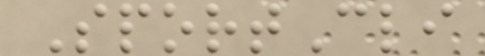SportCli
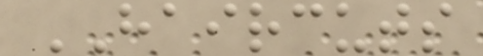HAIRCUTS
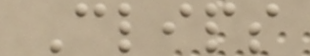Clips
